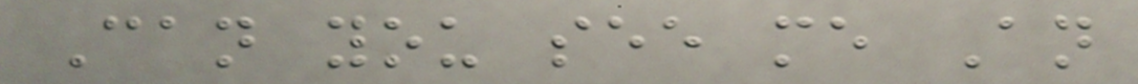Can you see me An
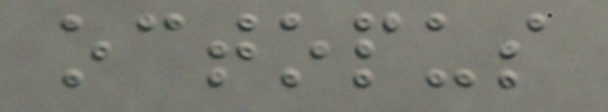octopus
